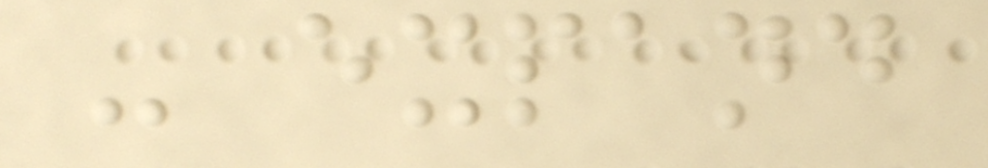- expand
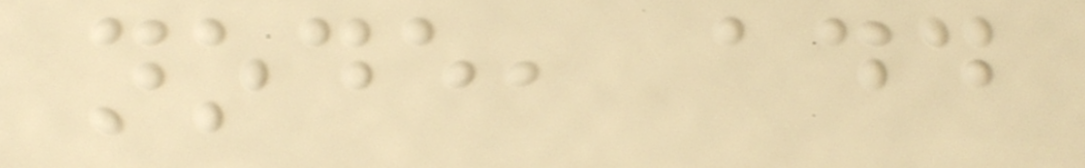node, add
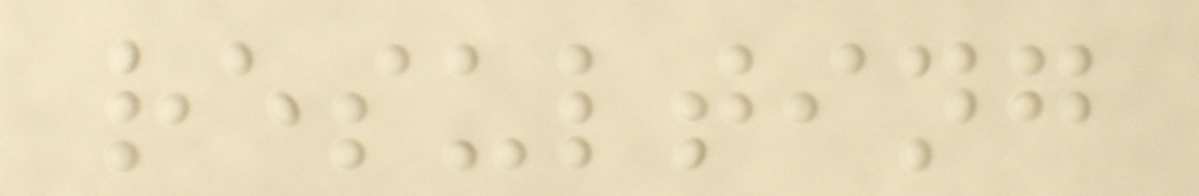resulting
